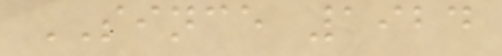SINCE 1924
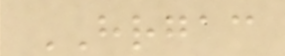HRGAC
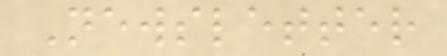Newsletter
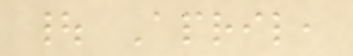| April,
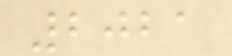2021
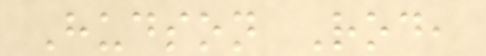Hudson Rod,
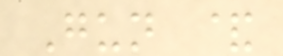Gun &
